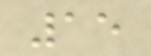15
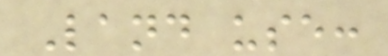Land use:
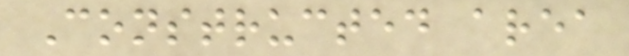Constructed area
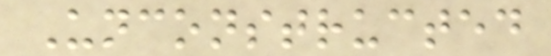Unconstructed
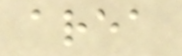area
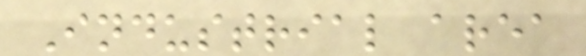Industrial area
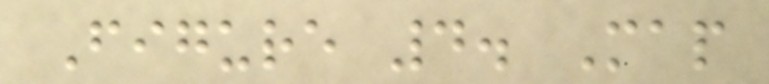Figure 4. Map
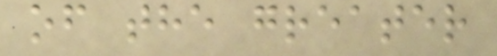of the greater
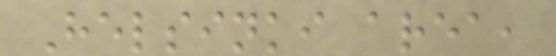Helsinki area,
